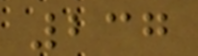237
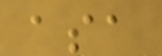asa
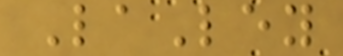LaLey
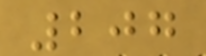207
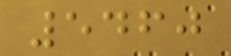5460
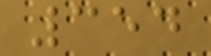354
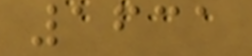1631
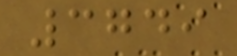3749
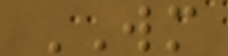WM
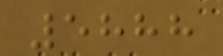5888
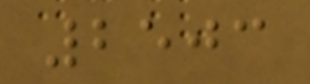2503
